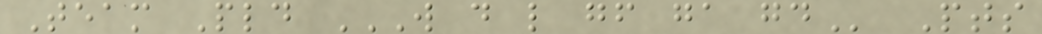Team Pld W D L GF GA GD Pts
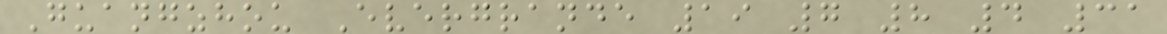Guangzhou Evergrande 19 7 8 4 31
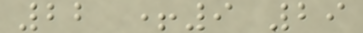22 +9 29
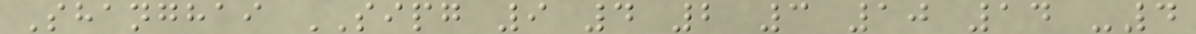Shanghai SIPG 9 4 2 3 10 14 -4
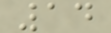14
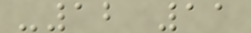-12 11
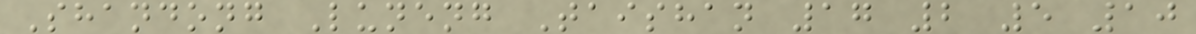Shandong Luneng Taishan 17 2 5 10
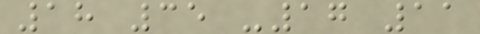18 35 -17 11
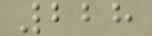228
